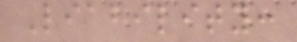Liability:
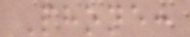Phone:
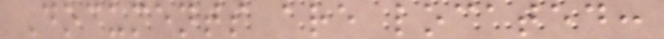Documents are located:
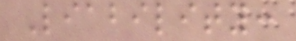Liability:
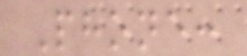Phone:
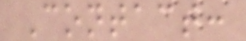Contact:
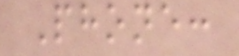Phone:
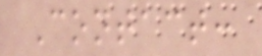Contact:
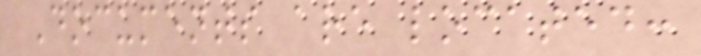Documents are located:
